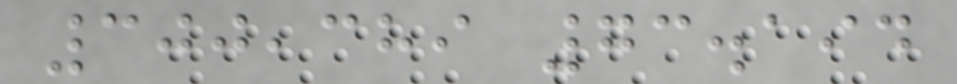300,389 73.194
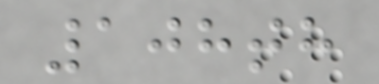108th
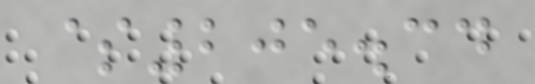$205.34
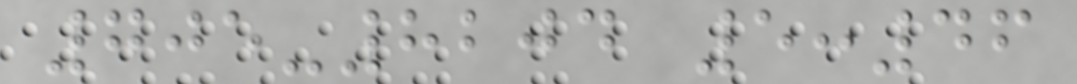705-8204 5:46
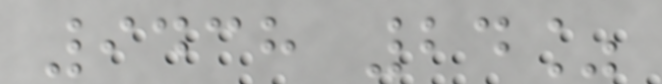9438 24%
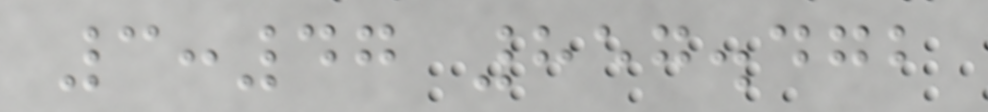3:47 857.472
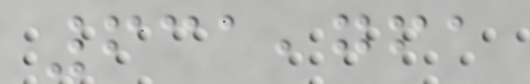631,761
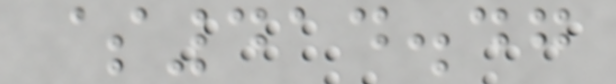$414.47
